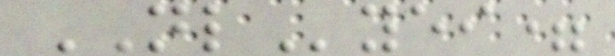NLyei=
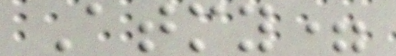Atmy=
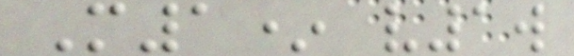M1* v1w
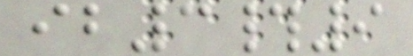ib3#9
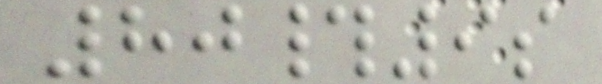80#9s
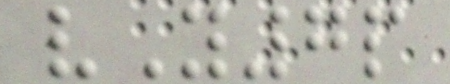vY7p
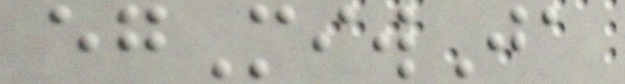egMiwJa
